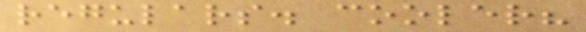regulars. cooler?
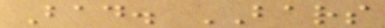Bad. BARS
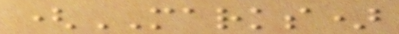(MARKS)
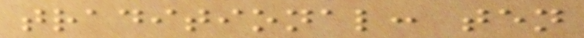traditional: ten
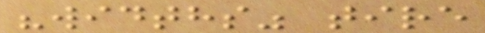"widths" tire
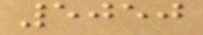5050
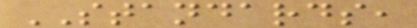STANDARDS,
